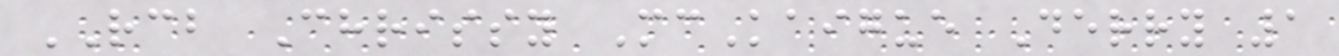RCB Chrissy McKaigue Derry 1
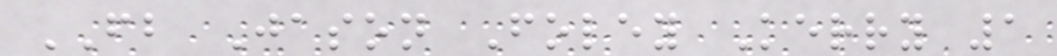FB Jason Foley Kerry 1
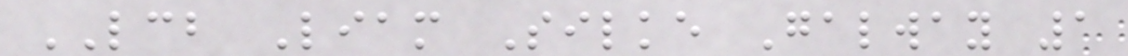LCB Liam Silke Galway 1
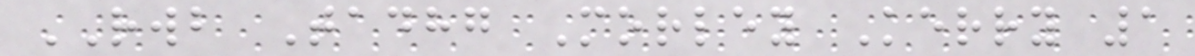RWB Tadhg Morley Kerry 1
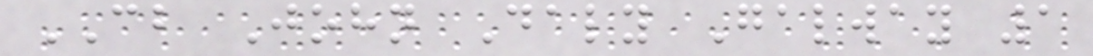CB John Daly Galway 1
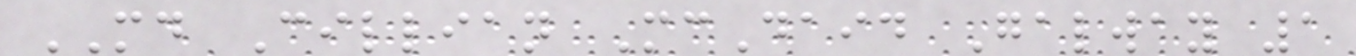MD Cillian McDaid Galway 1
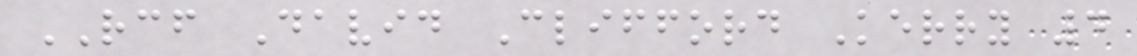RCF David Clifford Kerry 4
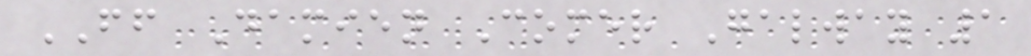FF Damien Comer Galway 1
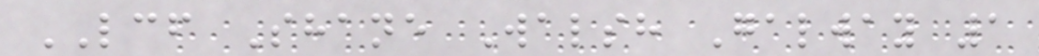LCF Shane Walsh Galway 1
